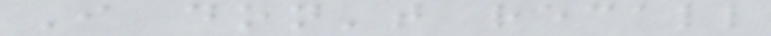I don't recall
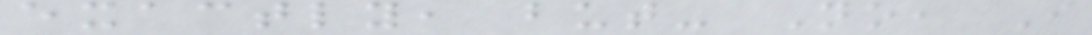exactly, but- No, I
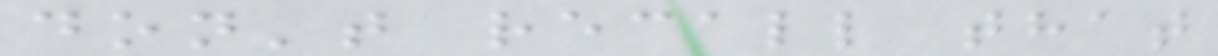don't recall that
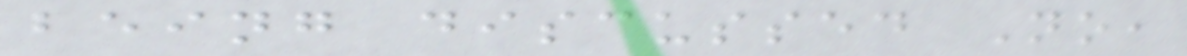being discussed No,
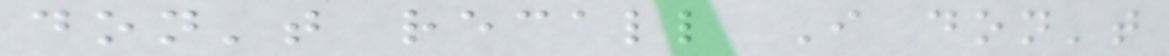don't recall I don't
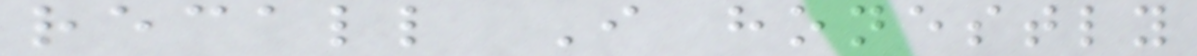recall I honestly
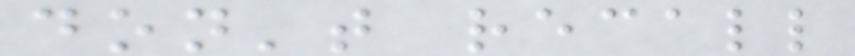don't recall
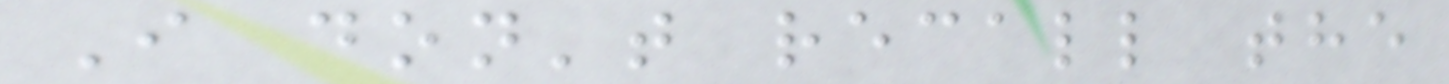I don't recall the
